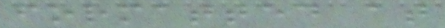formatted at
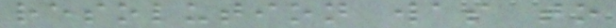resolution was to
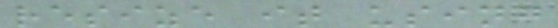resize it using
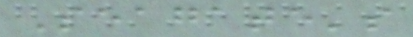Seagate's
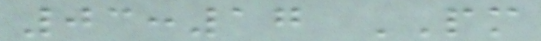03:17 PM
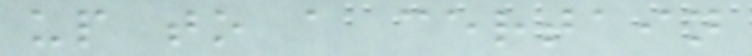up to a certain
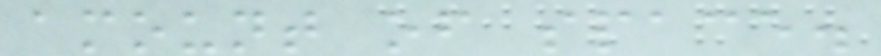amount of space.
